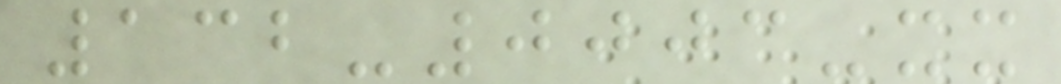132-0003-xx
